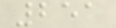251
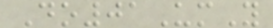Do01UmY
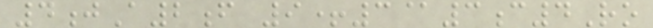4jA2f 9+3@3c4Ro
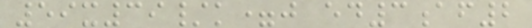59x39/k=j ed3af2
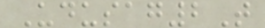Udusag2T
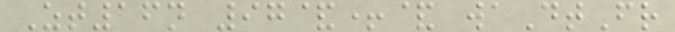Zt16n 97&+& waDtFr
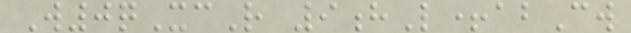W0qXcR 9hL+abCw
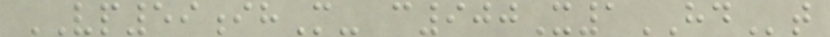VP59ihM- c900X1HDt
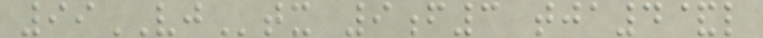99VJtx 9f3 tja4&l
